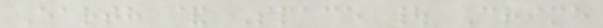Earth & Space | Crime
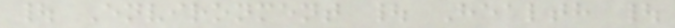| Environment | Health |
